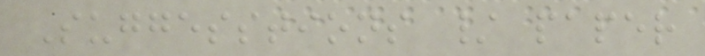Suggesstions / paper
